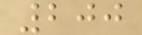200
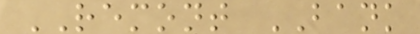REMONT BANK
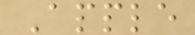Apple
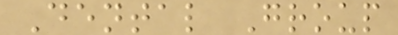Dental Group
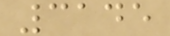3145
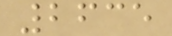2635
